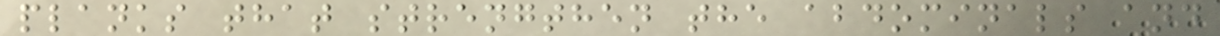planks that strengthen the abdominals and
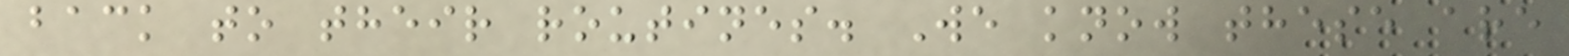back to their routines. We know these are
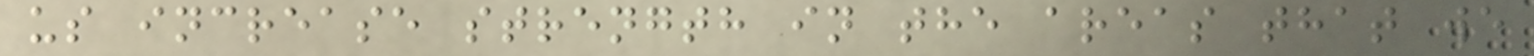us increase strength in the areas that we
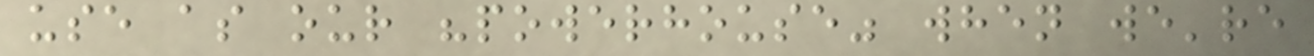use as our "powerhouse" when we're
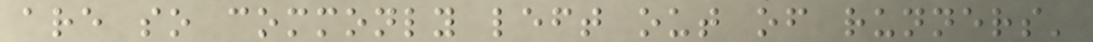are so commonly left out of runners'
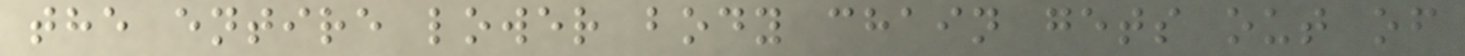the entire lower body chain gets out of
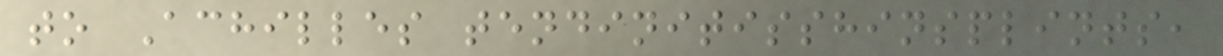to Achilles tendinitisshinsplints,
